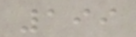199
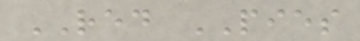RED PIES
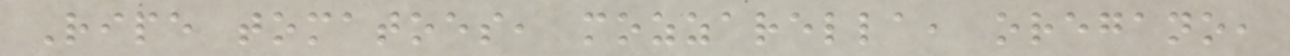Ripe tomatoes, mozzarella, oregano,
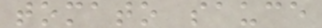tomato sauce
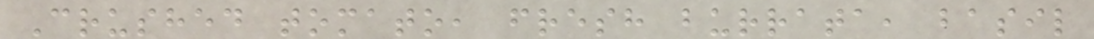Crushed tomato, fresh burrata, basil
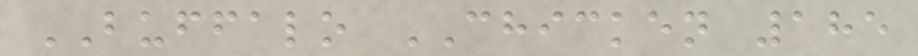BUFFALO CHICKEN 185
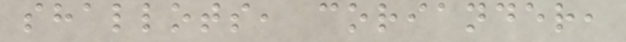shallots, coriander,
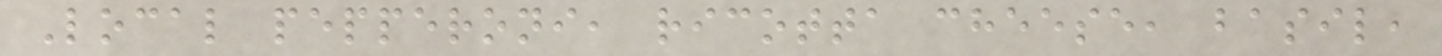Local pepperoni, ricotta cheese, basil,
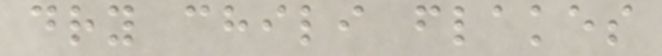dry chili flakes
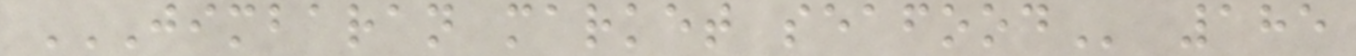JIMBARAN MARKET SEAFOOD 185
